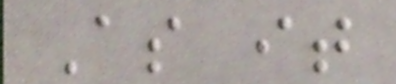As it
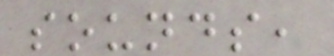sounds,
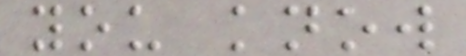you know
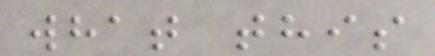what this
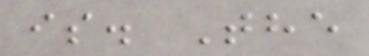is. The
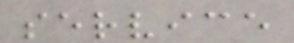service
